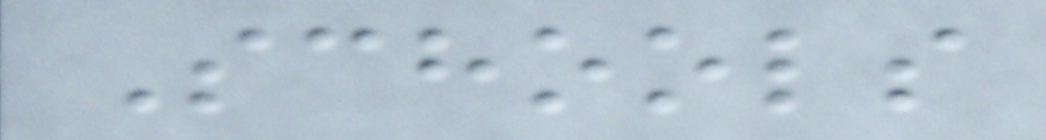Schools
